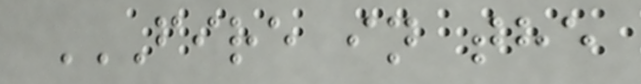FIRE IN THE
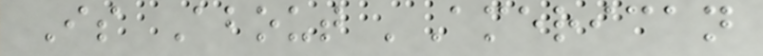Is About 'American
